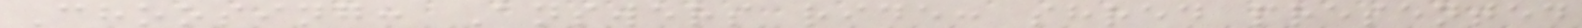Choosing: Answers ride: shred presented
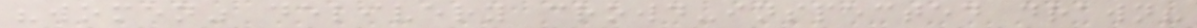"women" delivery crowd-inspected drawn?
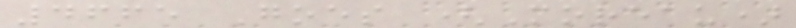4665 Goes (Moreau)
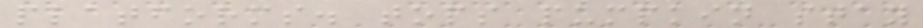platforms. tops pumpkin stay
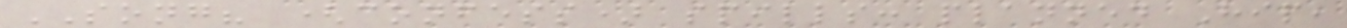SONG? (confess) spills: planned Hip,
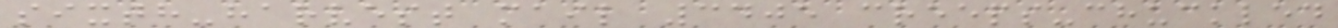sixth-harvest mail 3405 creeps-chuckled
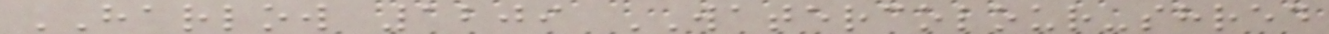HARLOW 1209 WATERCOLOUR-shred
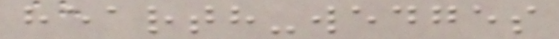hearth-wedges
